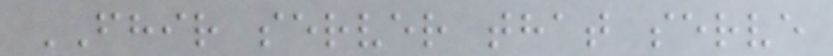FHIR server that serve
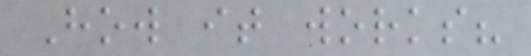How it works?
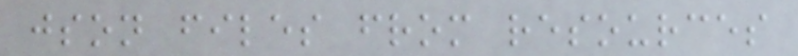json files from resources
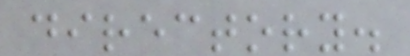directory.
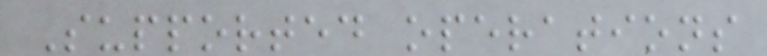Supported operations
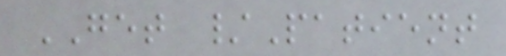GET /Patient
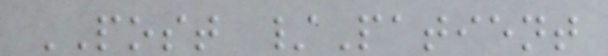POST /Patient
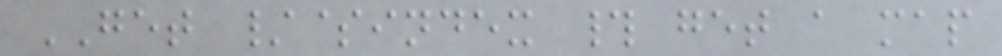GET /$index # get a map
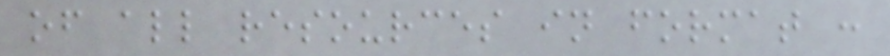of all resources in format :
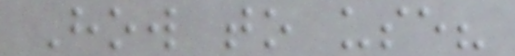How to use?
